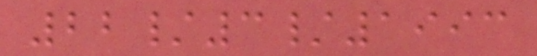22/3/1993
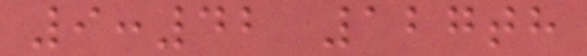9:42 127th
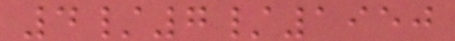4/7/1950
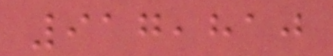917,810
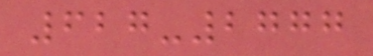627-2777
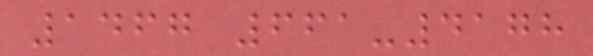1467 661-4178
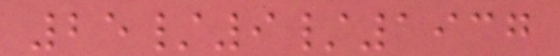25/9/1937
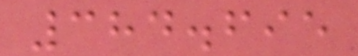384.695
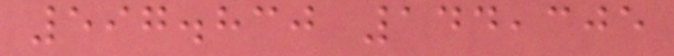597.830 144,305
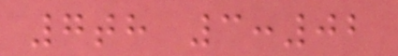7th 3:02
